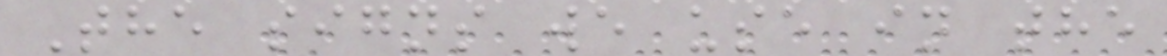The signs we use in the
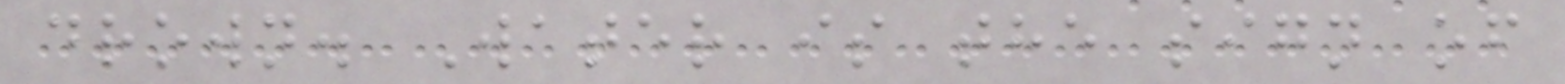drown. Water is the sign of
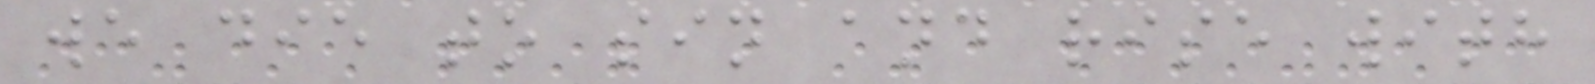we die to sin and rise with
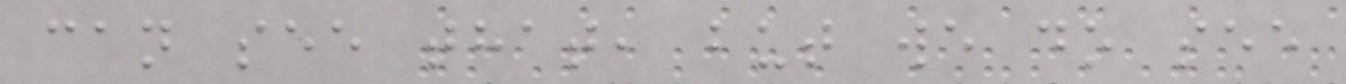can see that, but we do see
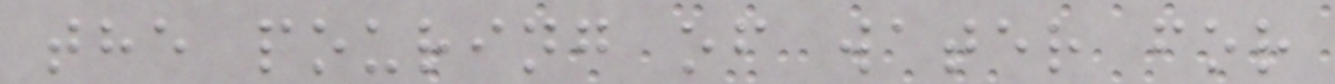the pouring of water for
